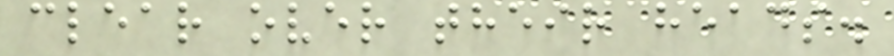clear over their heads.
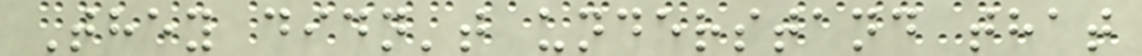They didn't understand that
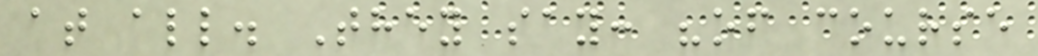at all. They say: "of course
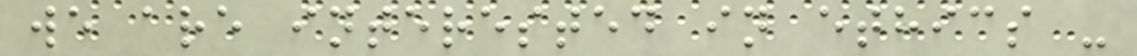we are interested in ethics -
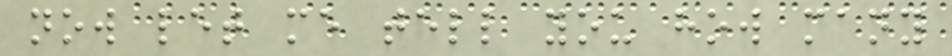now let me tell you how many
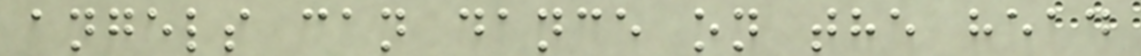angels can dance on the head
